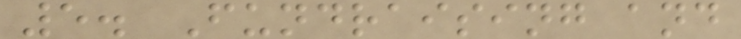5. Fundraising and
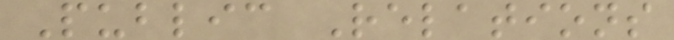Public Relations
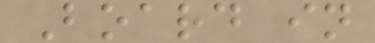Board in
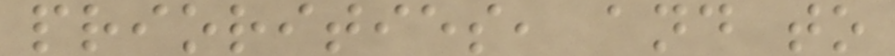priorities, and to
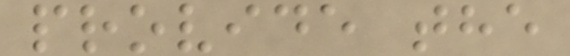provide the
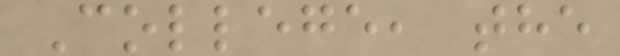College, the
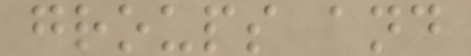groups and
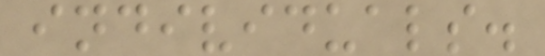individuals.
